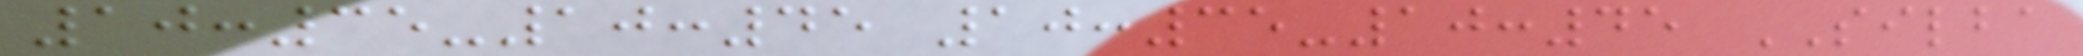10:35-10:45 10:35-10:45 SILBA
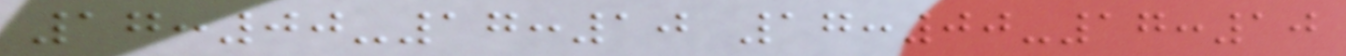17:00-17:10 17:00-17:10
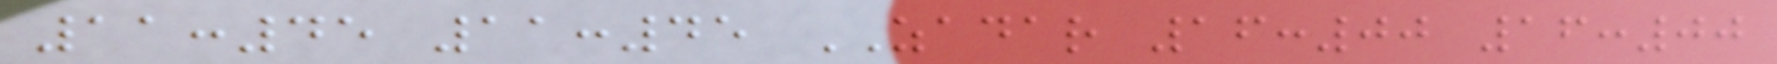11:45 11:45 ZADAR 16:00 16:00
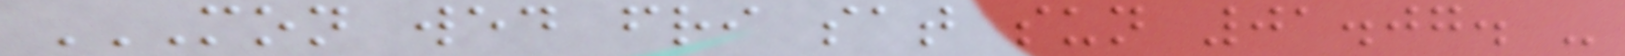MON WED FRI SAT SUN 01.07. -
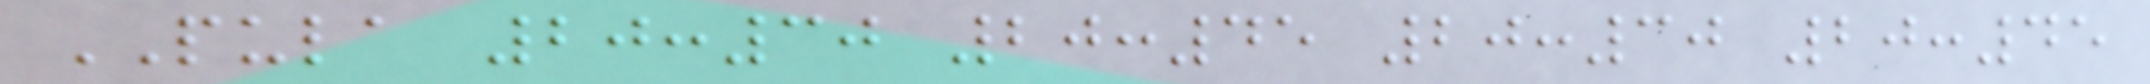PULA 20:30 20:45 20:30 20:45
